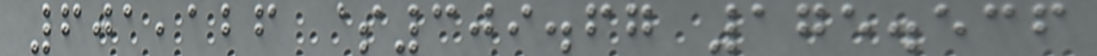601,126 $309.67 175.536
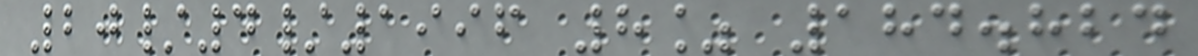20/4/1996 8% 184.824
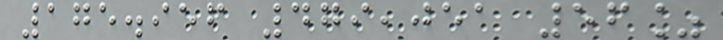175.956 479,051 56%
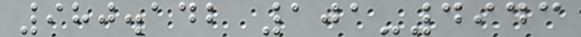980.142 101-4943
